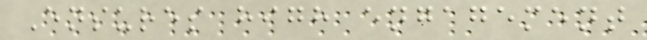Ensures high engagement
